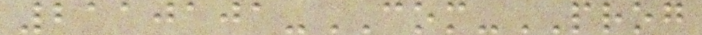2110101-COM-PROG
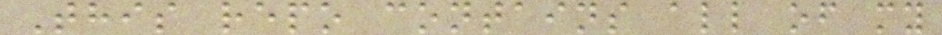This repo contains all of my
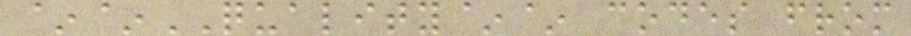~~QUALITY~~ codes from
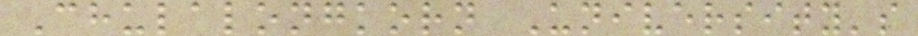Chulalongkorn University's
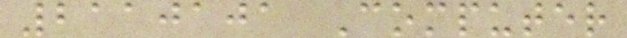2110101 Computer
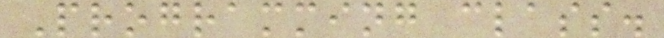Programming class.
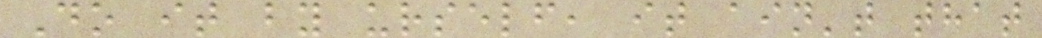Do it by urself, it ain't that
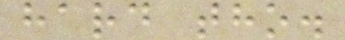hard tho.
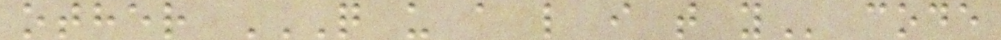other Q U A L I T Y code
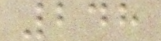248
